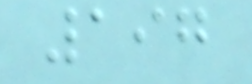197
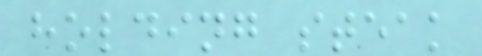holding steak
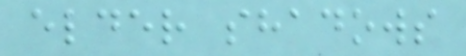elder shadows
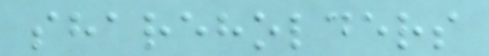shareholders
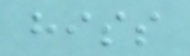hiss
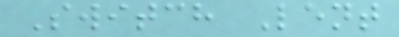Switch Lent
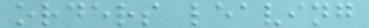orders leaving
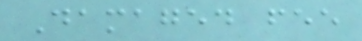Damaged fee
